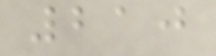210
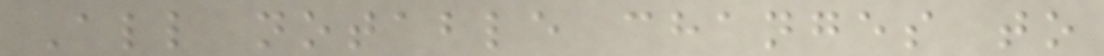All notable changes to
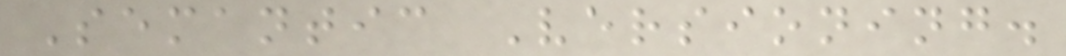Semantic Versioning.
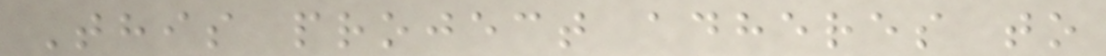This project adheres to
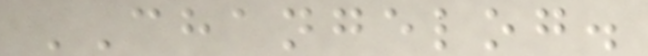CHANGELOG.
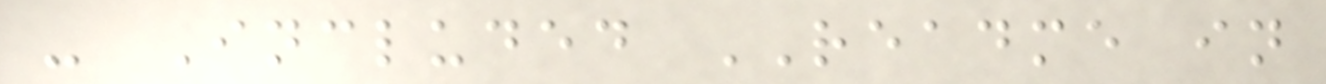- Included README in
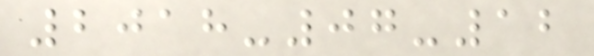2018-07-12
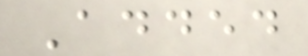Added
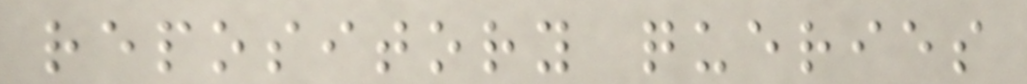repository queries
